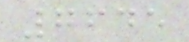7645
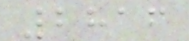2816
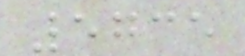5735
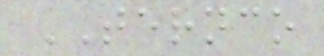TERNCO
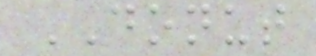DONUT
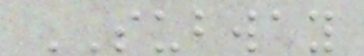SUBWAY
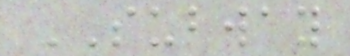SUBWAY
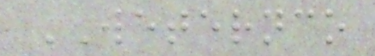WETERNCO
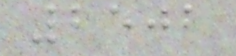2502
